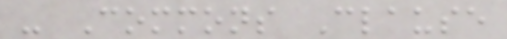- Commons Clause
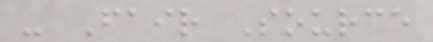- Fair Source
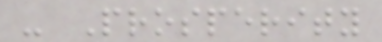- Prosperity
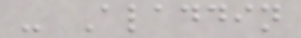- Aladdin
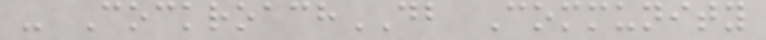- CockroachDB Community
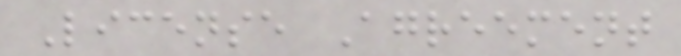License Agreement
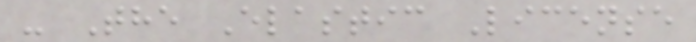- The Elastic License
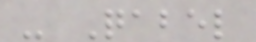- Qabel
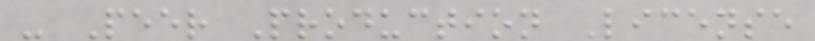- Peer Production License
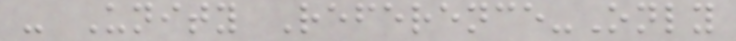- Unity Reference-Only
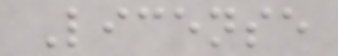License
